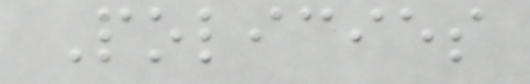Policies
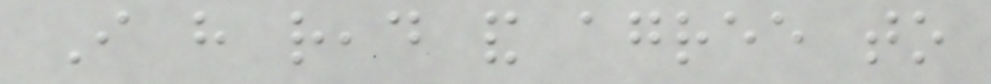I have read and agree to
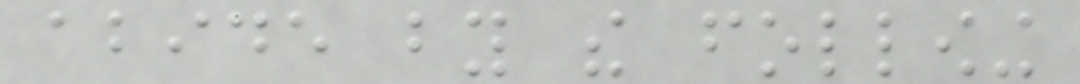abide by the following
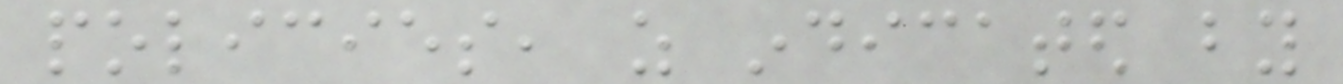policies, as indicated by
